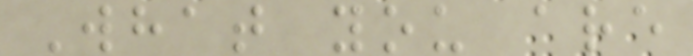What you are
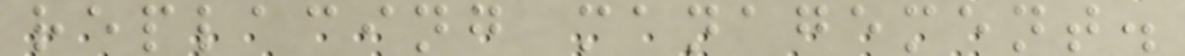replacing management.
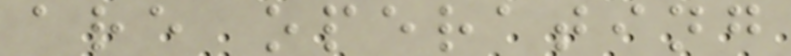are operating
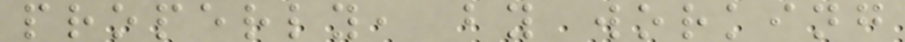properly, by working
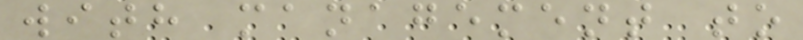with management to
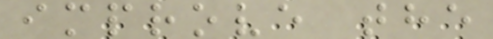improve the
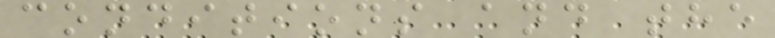conditions and the
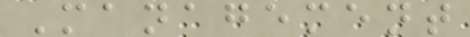Management
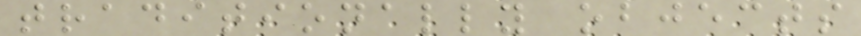traditionally objects
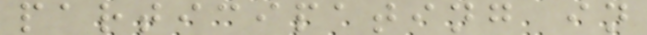participating in
